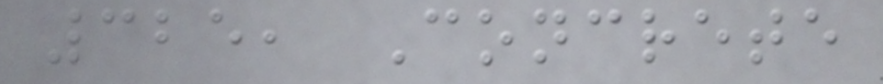325, Concrete
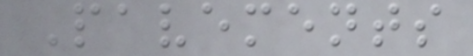Pavements
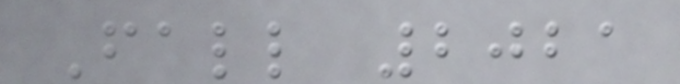Fall 2021
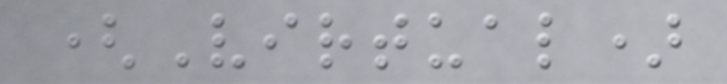(Virtual)
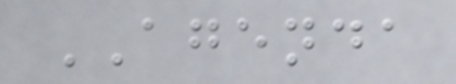AGENDA
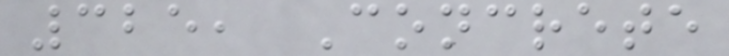325, Concrete
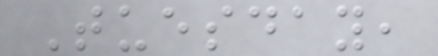Tuesday,
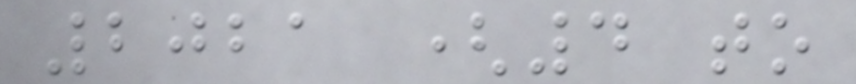2021 (4 to
